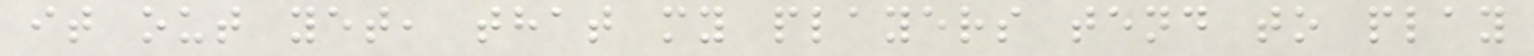it out yet, that my players tend to play
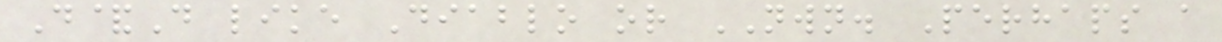D&D like Diablo or NWN. Perhaps a
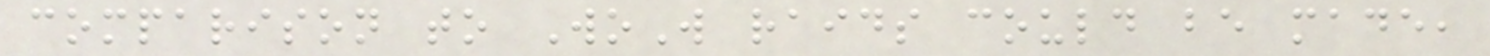comparison to WoW raids could be made,
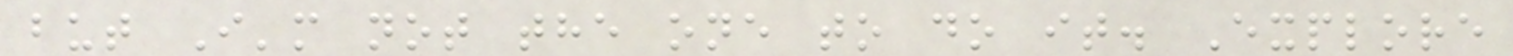but I'm not the one to do it. Explore
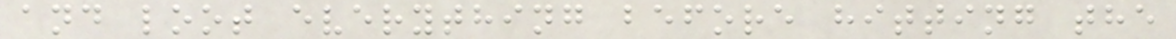and loot everything before hitting the
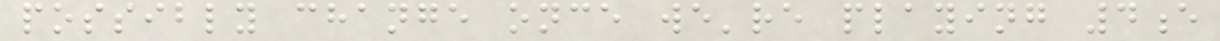possibly change once we're playing 4e
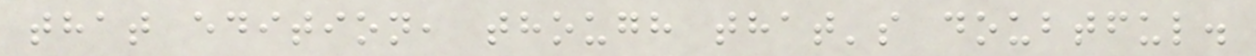that edition, though that's doubtful.
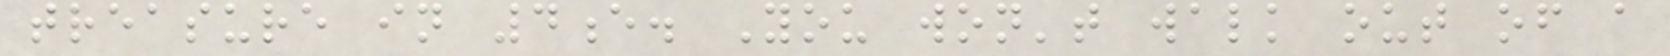treasure in 4e. You won't walk out of a
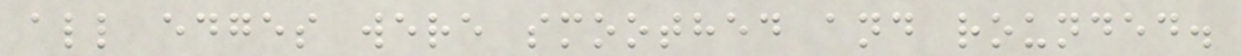all edges were smoothed and rounded.
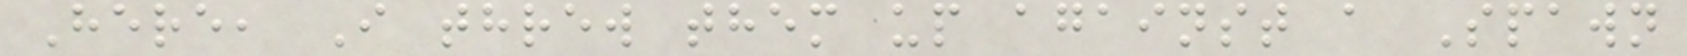Here, I threw them up against a Spawn
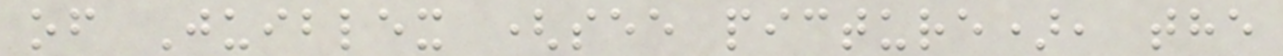of Juiblex (see picture), the
